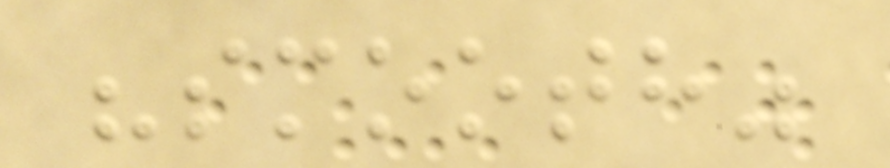"smooth"
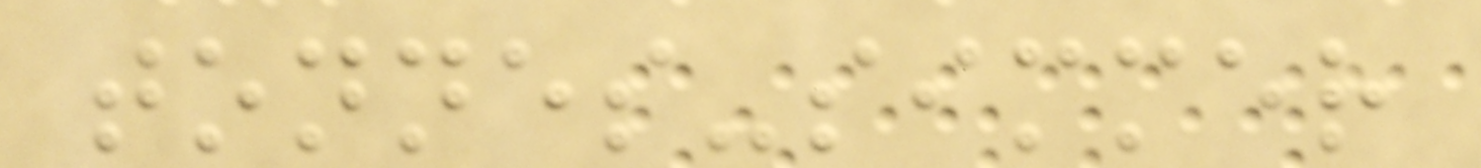tonnes-simmer
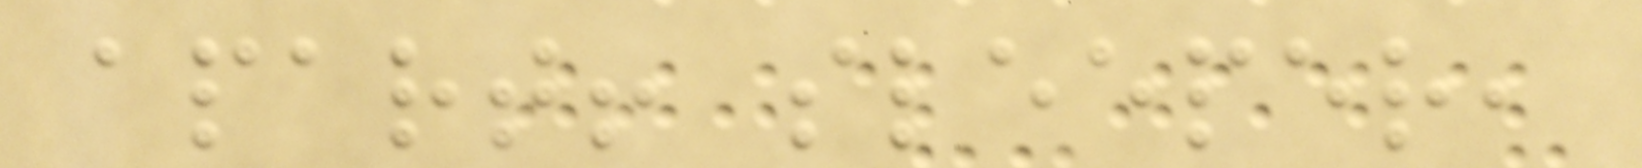apart! sleeper,
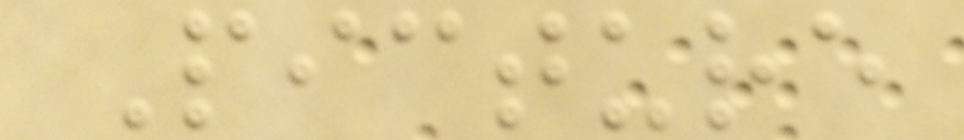Picture
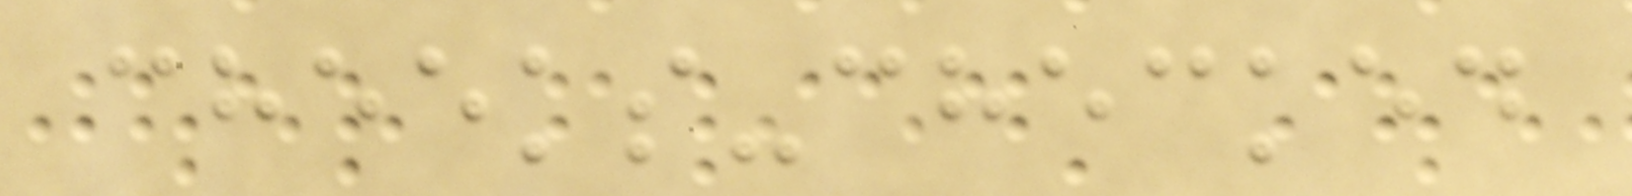cheeks-checked
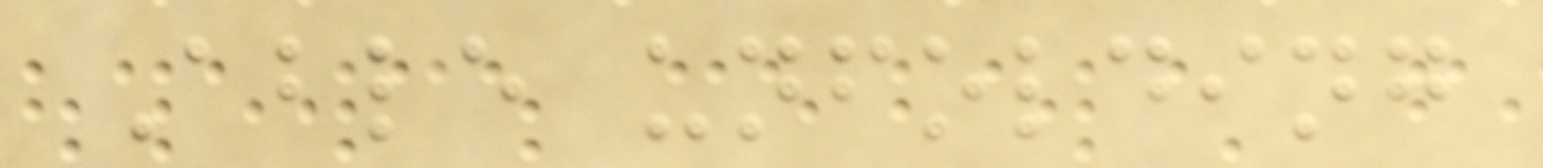Able unfolding
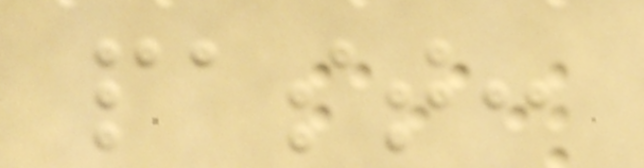past:
